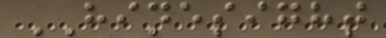HINESIGHT
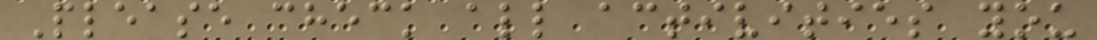Please check all activities you
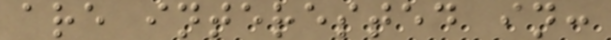are interested in:
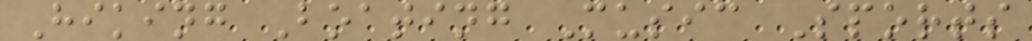Hiking Boating Music Sports
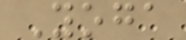Yoga
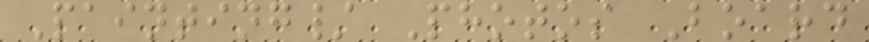Painting/ Photos Board
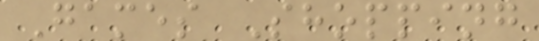Games Shopping
